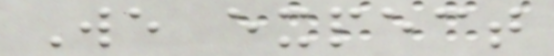We expect
